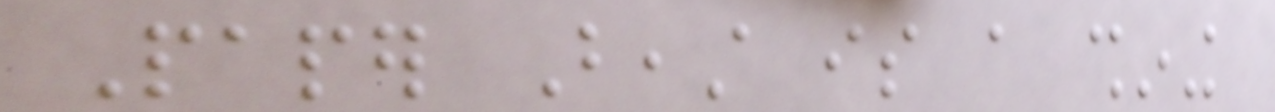Paper Beast is a shining
